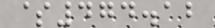$474.12
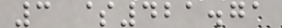3 $421.71
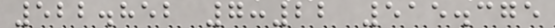522.852 7:22 515.375
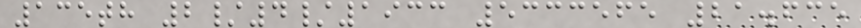135th 2/4/1933 5333565 21.635
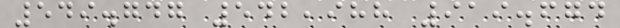549.747 542,988 919.674
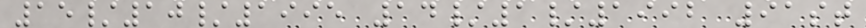15/10/1995 14/1/1992 91st
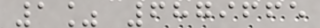1% 6879665
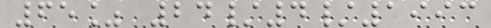65% 24/4/1993
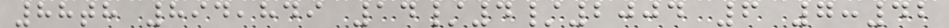88th 894,849 14/4/2004 6 7:42
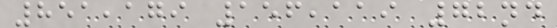851,179 156,119 72nd
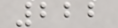222
